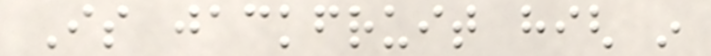Is jackfruit high in
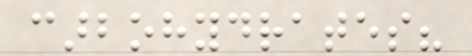carbohydrates?
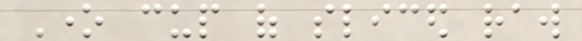One cup of sliced raw
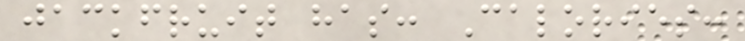jackfruit has: Calories:
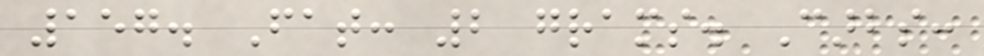157. Fat: 2 grams. Carbs:
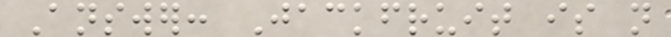Answer: Jackfruit is not
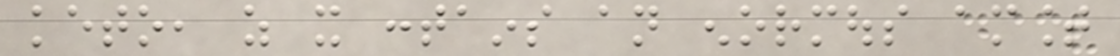keto, as it contains an enormous amount
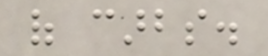of carbs.
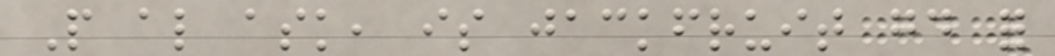People also ask, is jackfruit good for
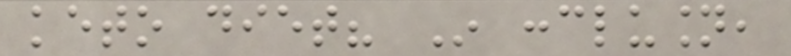keto diet? In conclusion,
